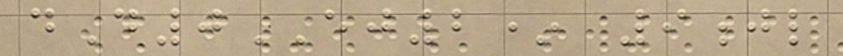dD0EJ2* 9jl
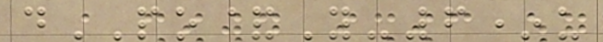dPO&Y-6*u
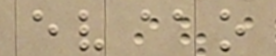ev@o
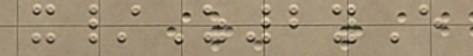x/Z2yE
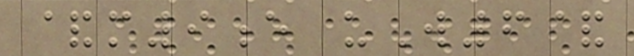&m9e uW6&
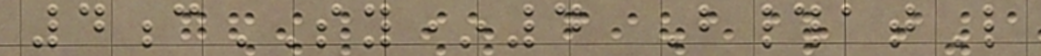4cSY*4 B#atL
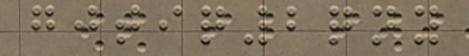gjtiq2qny
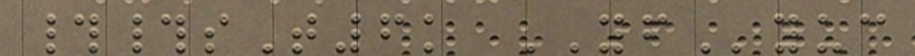##sT6k YFyuc
